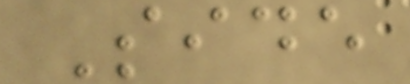Side
